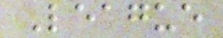League
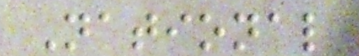National
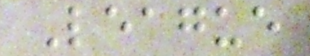League
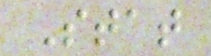Stat
